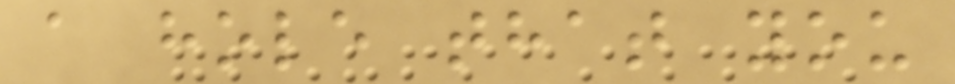a hole that you
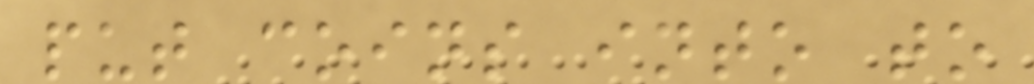put coins into to
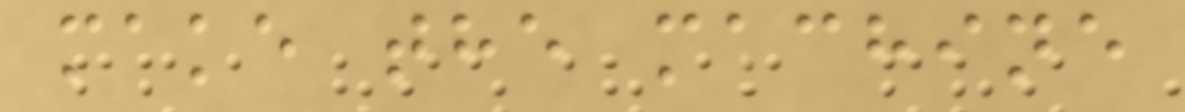make the machine
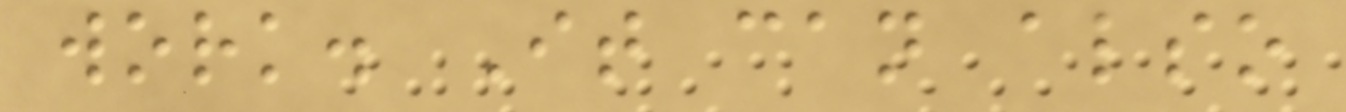work. It can also
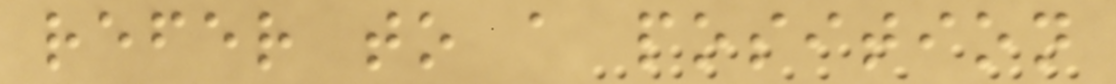refer to a position
